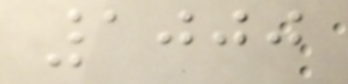1000
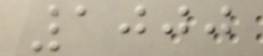1000
